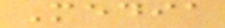Media
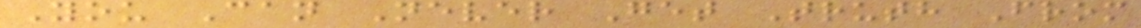You Can Never Get Truth From
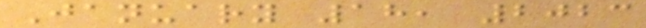January 18, 2023
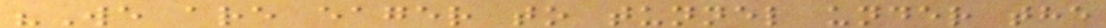"We are eager to tunnel under the
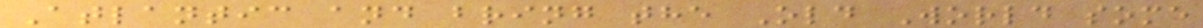Atlantic and bring the Old World some
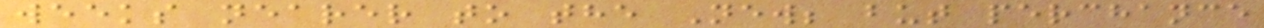weeks nearer to the New; but perchance
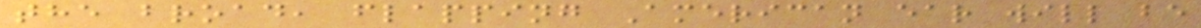the broad, flapping American ear will be
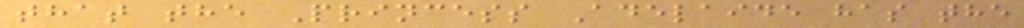that the Princess Adelaide has the
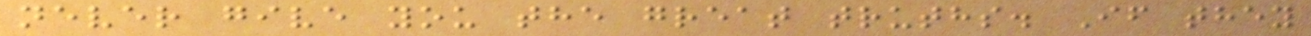never give you the great truths. If they
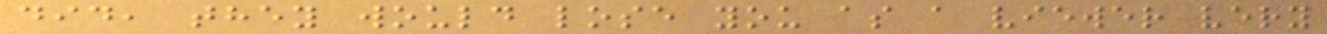did, they would lose you as a viewer very
